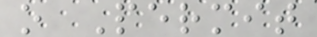o Permit
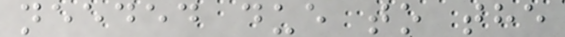needed due to the
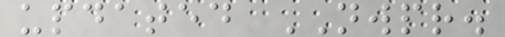updated NWPR.
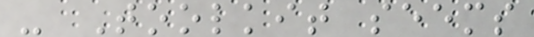- Toolkit seems
